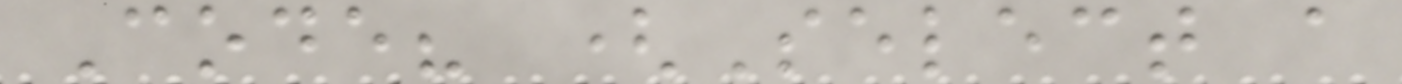Code? (Select a
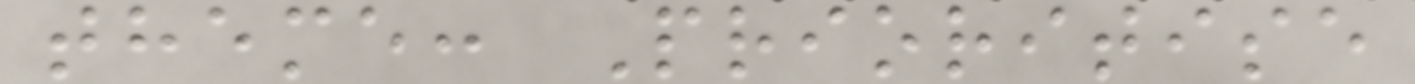theme: Prioritise
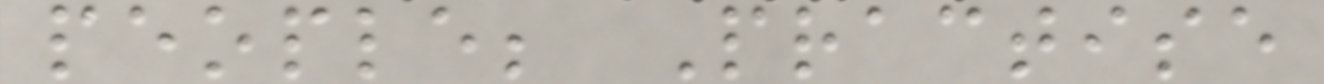people; Practise
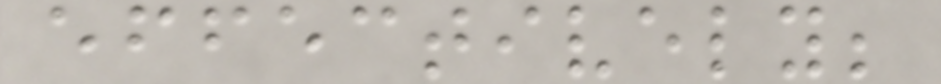effectively;
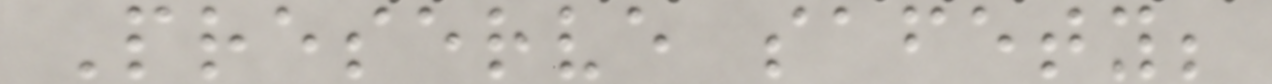Preserve safety;
